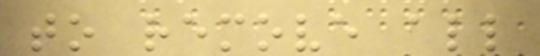to remove all
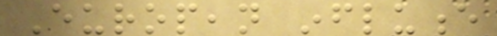European influence
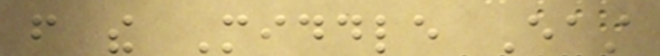from the Middle East
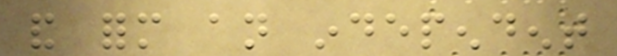and form an independent
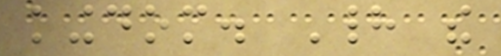kingdom. Had the
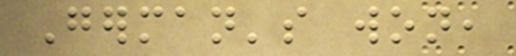German's won,
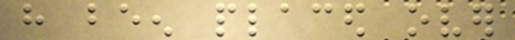have been placed over
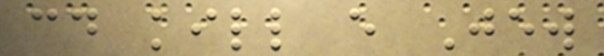could kill every Jew
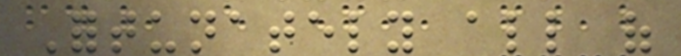Fortunately all of
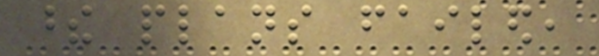these plans failed,
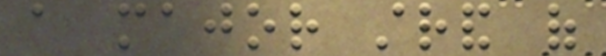a major strand of
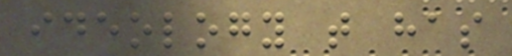ideology that has
